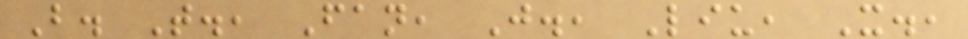B. T., Fan, J., Liu, X.,
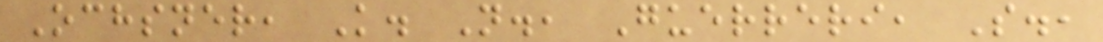Ochsner, K. N., Guerreri, S.,
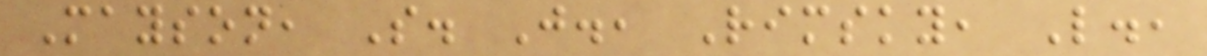Mayson, S. J., Rimsky, L.,
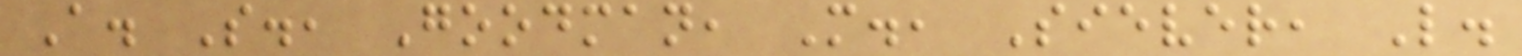A. S., Goodman, M., Siever, L.
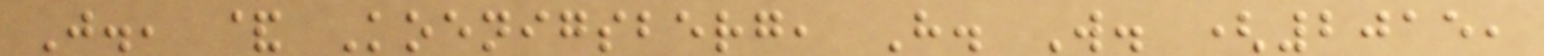J., & Koenigsberg, H. W. (2015,
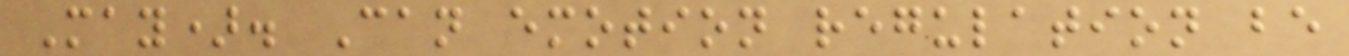May). Can emotion regulation be
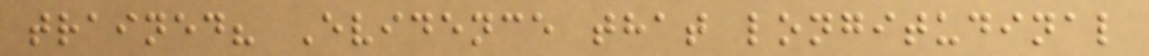trained? Evidence that longitudinal
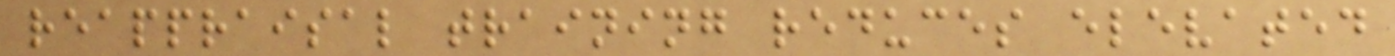reappraisal training reduces elevated
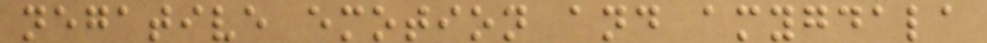negative emotion and amygdala
